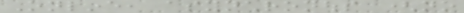Online, asynchronous (no
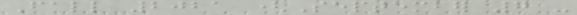Fall 2021 (September 7 -
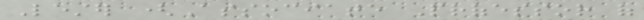Lester (Associate Professor of
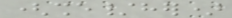(she/her)
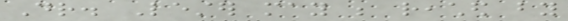Dr. Lester may be reached by
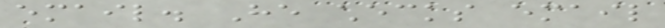email. He checks email
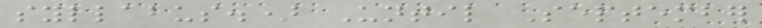syllabus.) Until September
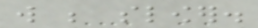will be slower.
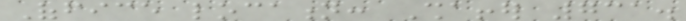Office location: Shaffer 731.
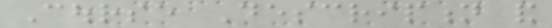Course Description and
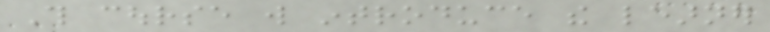This course will introduce the learner
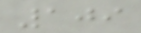109
